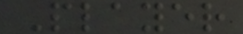Player
